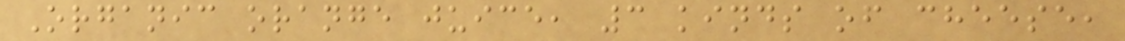Organic orange juice, 3 kinds of cheese,
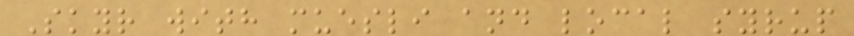Skyr with muesli and local syrup
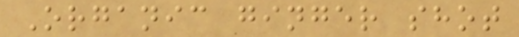Organic ginger shot
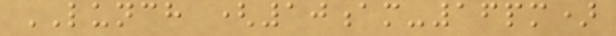LUNCH (10am-16pm)
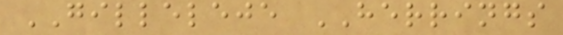GILLELEJE HERRINGS
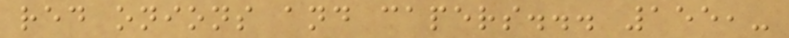red onions and capers... 155,-
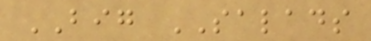BIG SALADS
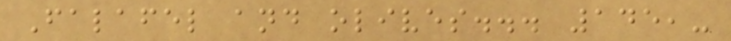Falafel and olives... 145,-
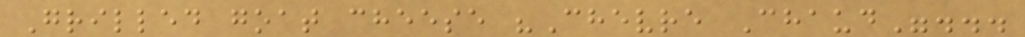Grilled goat cheese "Chevre Chaud"...
